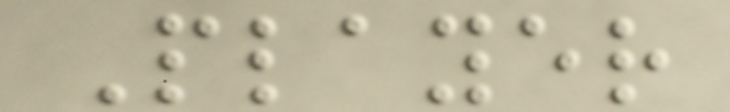Player
